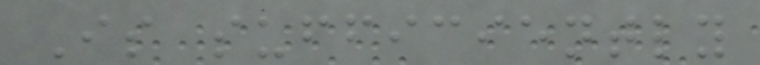Is sufficiently
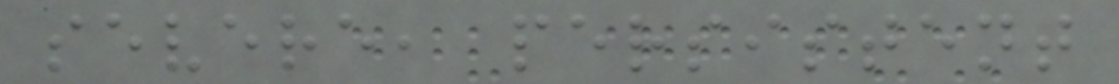severe, persistent
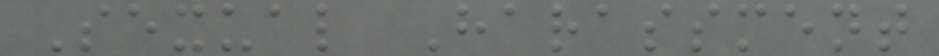Sexual Harassment
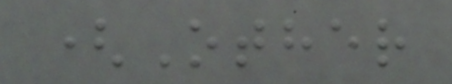(Other
